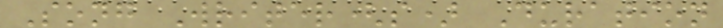Song Writer(s) Duration
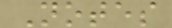Notes
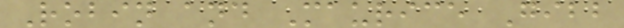Robin and Maurice Gibb
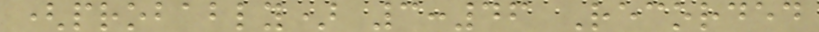(probably) 3:46 Recorded
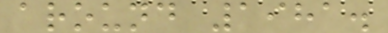around 1981.
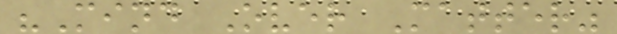"Mind Over Matter"
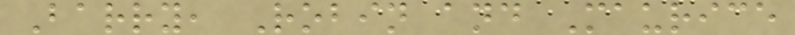Barry, Robin and Maurice
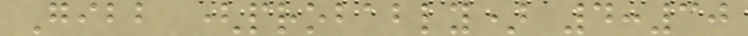Gibb (probably) 4:30
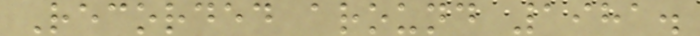Recorded around 1981.
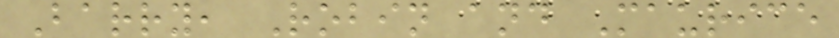Barry, Robin and Maurice
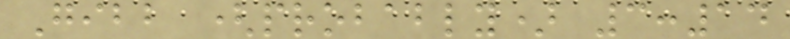Gibb (probably) 3:14
